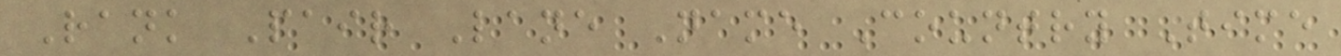Rank Pair Lane Name Country Time
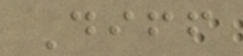Diff
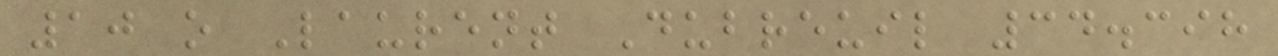10 o Laurent Dubreuil 34.398
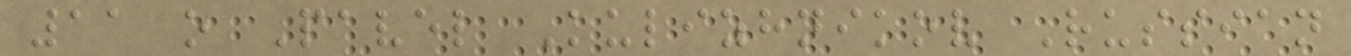11 o Pavel Kulizhnikov Russian
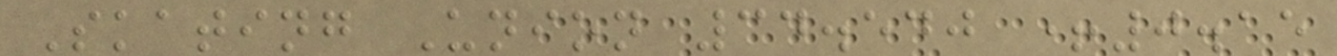Skating Union 34.540 +0.15
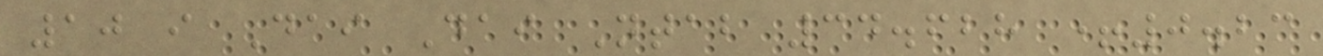10 i Dai Dai Ntab 34.628 +0.23
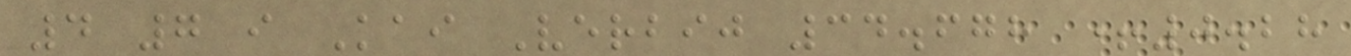4 7 i Kai Verbij 34.678 +0.28
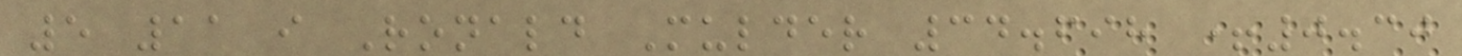5 11 i Ronald Mulder 34.698 +0.30
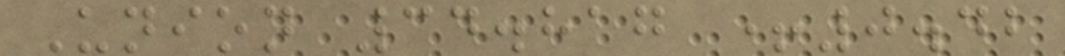Union 34.817 +0.42
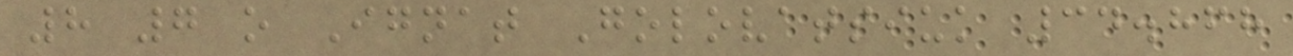8 7 o Ignat Golovatsiuk 34.868
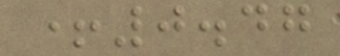+0.47
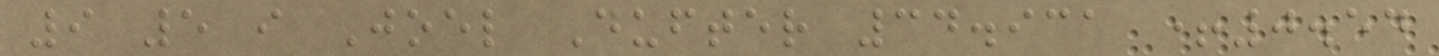9 5 i Joel Dufter 34.931 +0.54
